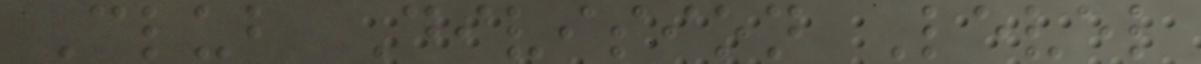Club Division Level
